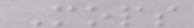Mops
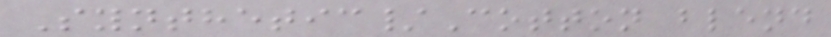Synthetic/Cotton blend
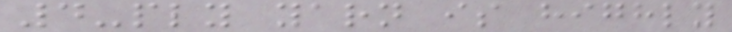4-ply yarn is highly
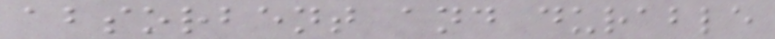absorbent and durable
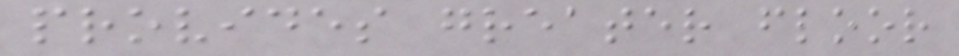provides greater floor
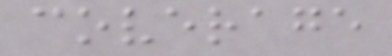coverage
